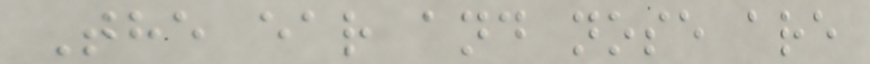The ear and nose are
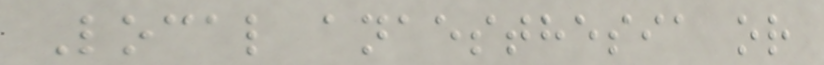Local anaesthesia or
